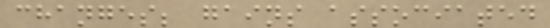changes; gains associated
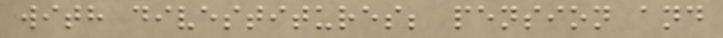with divestitures; pension and
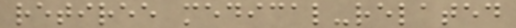retiree medical-related
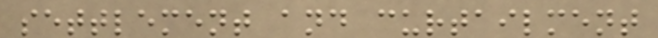settlement and curtailment
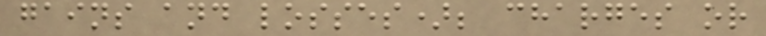gains and losses); charges or
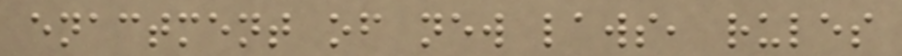enactment of new laws, rules
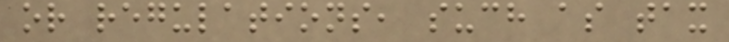or regulations, such as tax
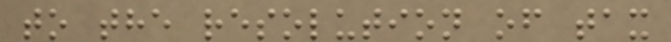to the resolution of tax
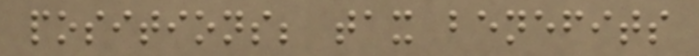positions; tax benefits
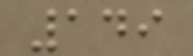149
